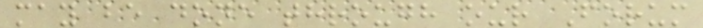may be done through our Forum
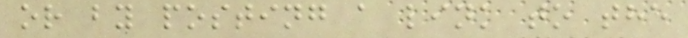or by posting a link to the
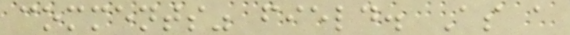comments" field. As a
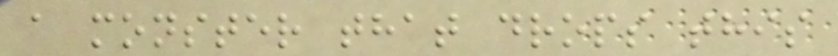a monster that drops this
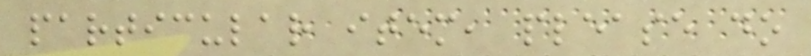particular item, please do
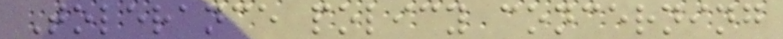Tolerance policy concerning
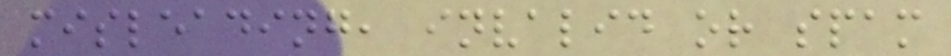misleading, invalid or spam
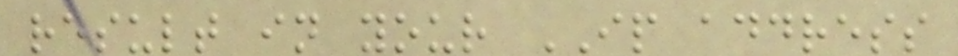result in your IP address
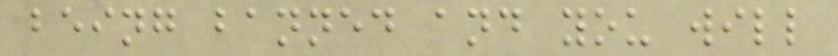being banned and you will
